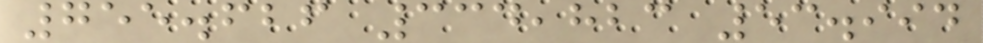755.626 334,823 53.994
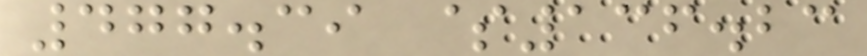477.39 $136.23
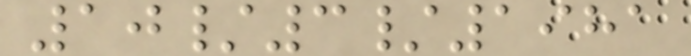10/3/1981
